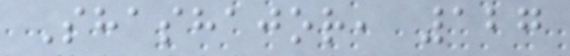Shashajor, 127
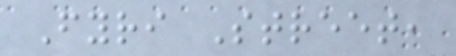Fyri Street,
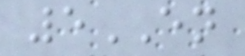5EN
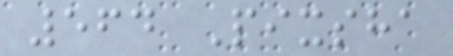564 Pixsha
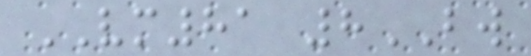VM81 8BW
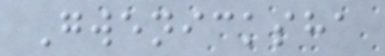Gwenicksha
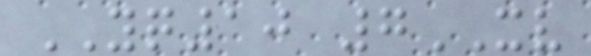YQ10 7XV
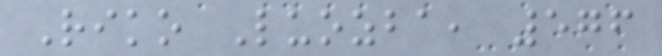Riko Luozba, 576
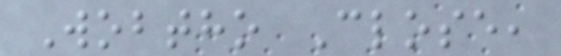Wobtho Close,
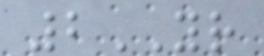2YR
